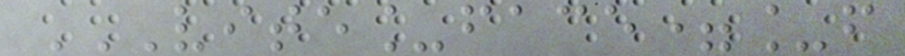VITE_FACE=_F
